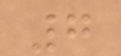7
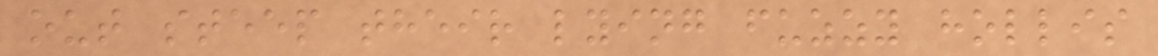out steep their lying fuzzy hollis
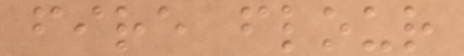fire flour
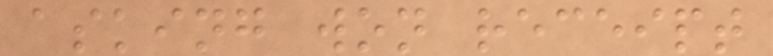asking won receipt
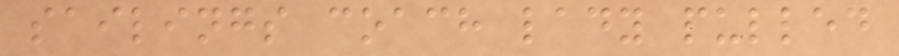sailings coach lady pulled
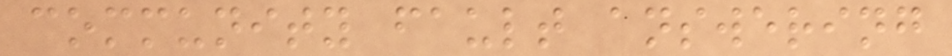community fault answering
